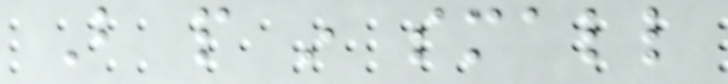But people in small
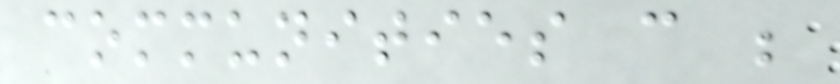communities can be
